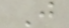J
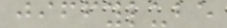jiffylube
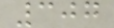307
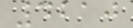4210
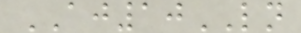AJ10LN
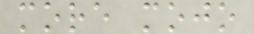more mojo
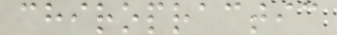chiropractic
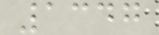1347
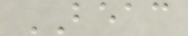BEAC
